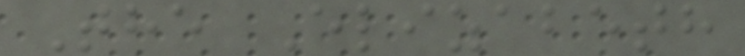The Elizabeth
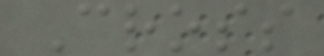Cross
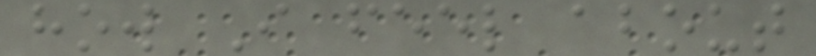how I feel about
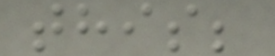this;
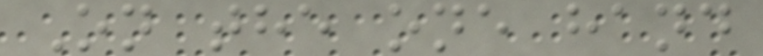On the one hand
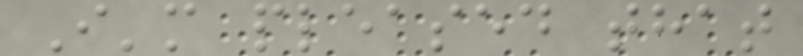I'm pleased that
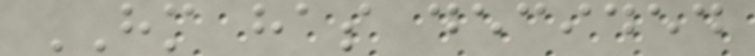HM has decided
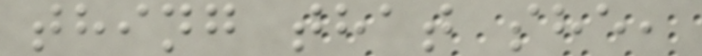thing that she,
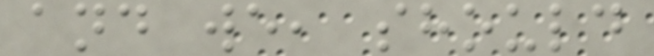and we, should
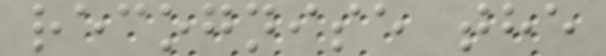recognise the
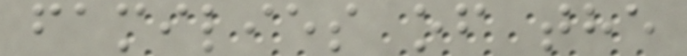families of the
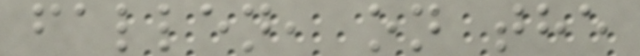fallen, on the
